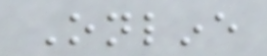Online
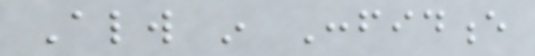Always in Confidence
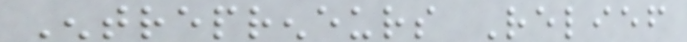Entrepreneurs Relief
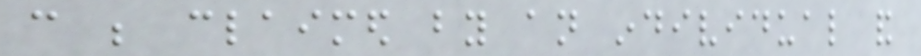can be claimed by an individual and
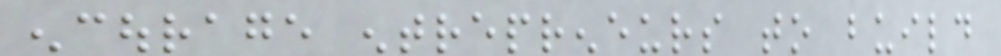encourage entrepreneurs to build
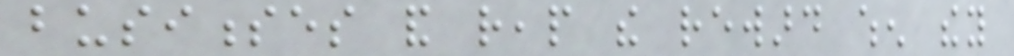businesses and reap the reward when they
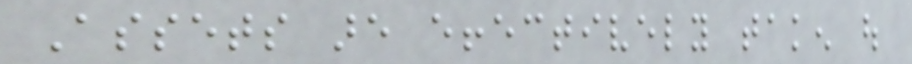Assets are effectively taken out
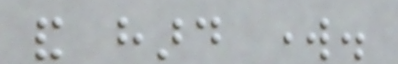and hard work.
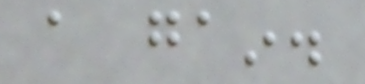a gain.
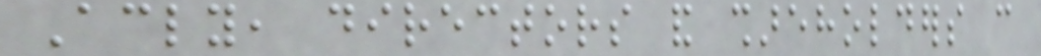Accordingly, directors and shareholders can
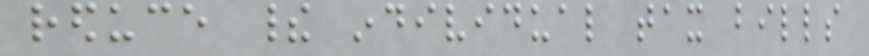reduce their individual tax bills
